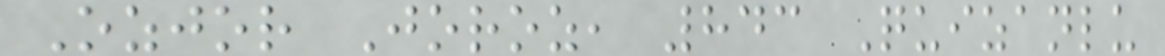Ozjor Joroz, 843 Quizanlu
